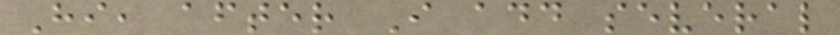Hi, after I add several
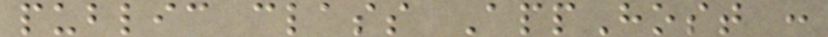public class AppHost :
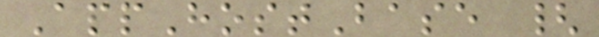AppHostBase {
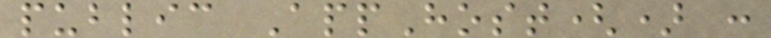public AppHost() :
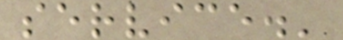service.'
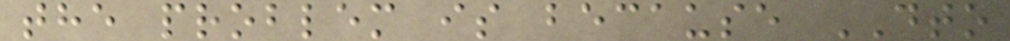the problem is because DTO
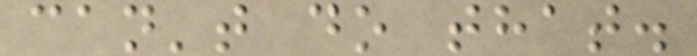can't do that.
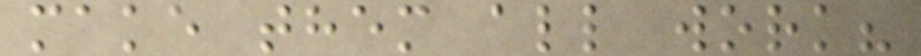make them all work?
